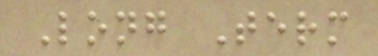Long Term
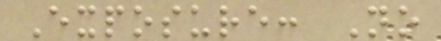Exposure: No
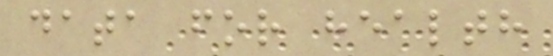data for health
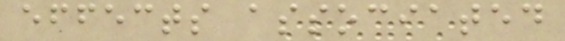effects associated
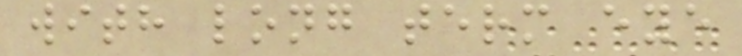with long term eye
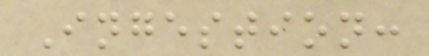Ingestion:
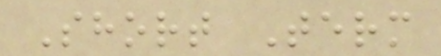Short Term
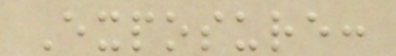Exposure:
